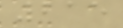215
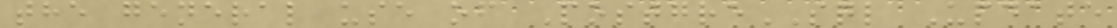the general use of PostgreSQL Update
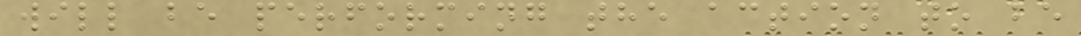will be performing the action to be
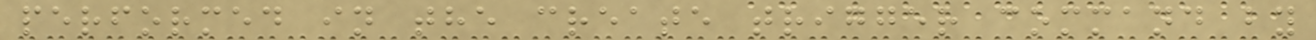performed in the create trigger command by
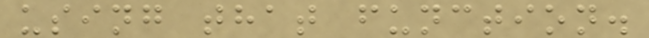using that function.
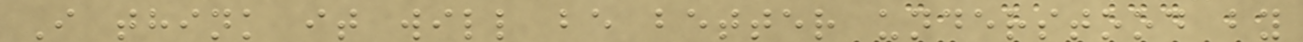I think it will be better understood by
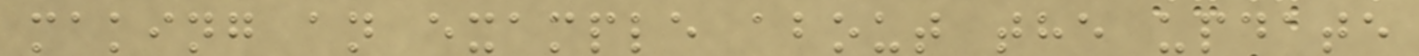making an example about the update
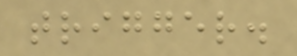trigger.
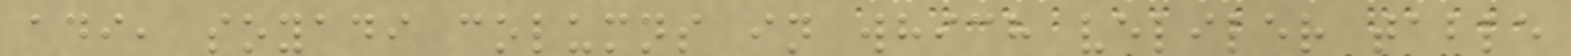adi, soyadi columns in which veliler table
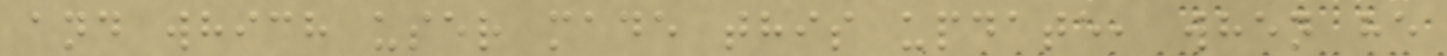and which user made this update, when he
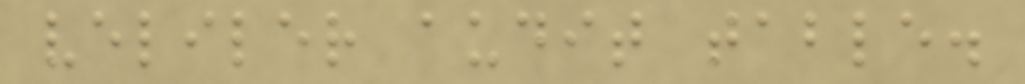veliler audit table.
